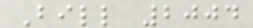Bill 2004
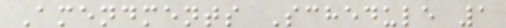Amendments Schedule 1
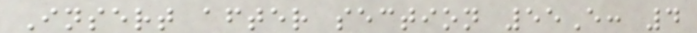Insert after section 55E: 4
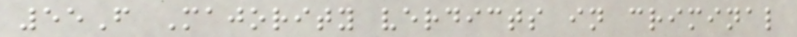55F Majority verdicts in criminal
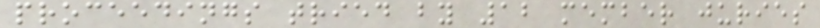proceedings tried by 12 member juries
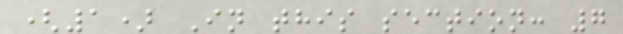(1) In this section: 7
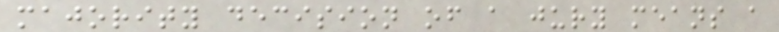majority decision of a jury means a
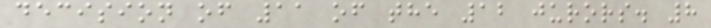decision of 11 of the 12 jurors. 8
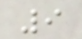9
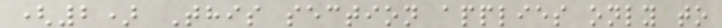(2) This section applies only to
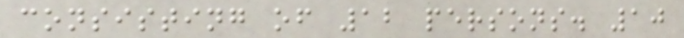consisting of 12 persons. 10
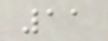11
